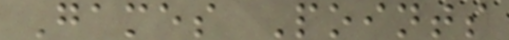Games Points
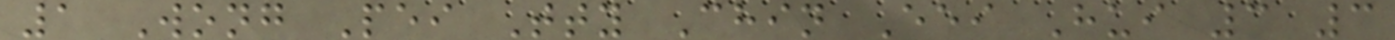1 Wong Pei Tty Chin Eei Hui 3 3
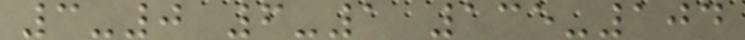3-0 6-1 135-104
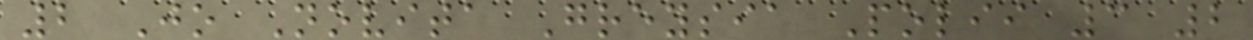2 Jo Novita Greysia Polii 3 2
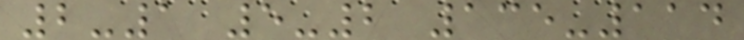2-1 5-2 135-114
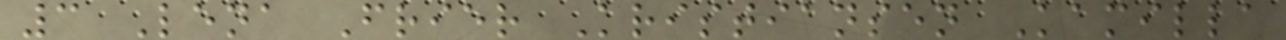3 Lena Frier Kristiansen Kamilla
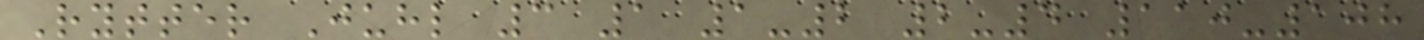Rytter Juhl 3 1 1-2 2-4 110-108
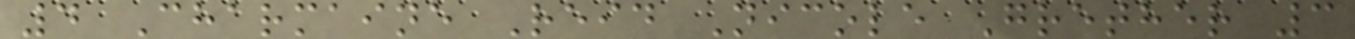4 Charmaine Reid Nicole Grether 3
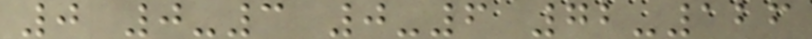0 0-3 0-6 72-126
